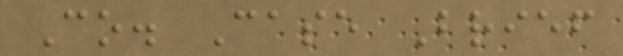Co. Case Brief
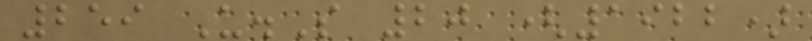259 U.S 20 (1922)
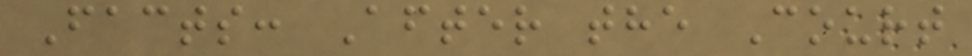Facts: After the Court
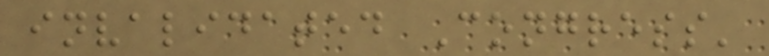invalidated Congress'
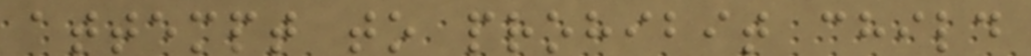attempt to prohibit child
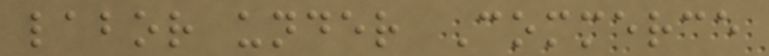labor under Commerce
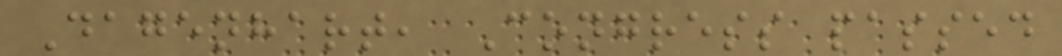Dagenhart, Congress passed
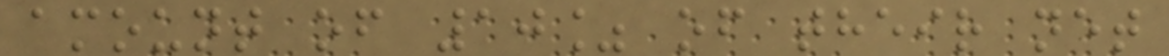amount of 10% of their net
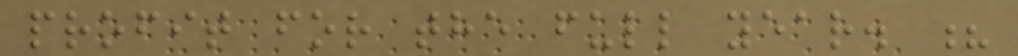profit for the full year. ?
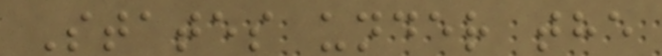States under the
